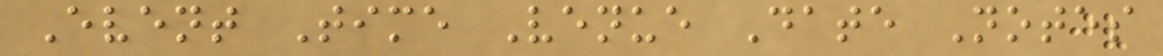Event Time Venue Date Notes
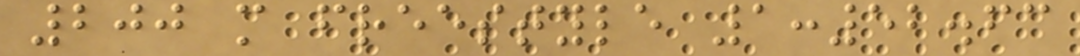200 m freestyle 1:52.63
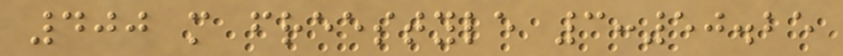400 m freestyle 3:50.25
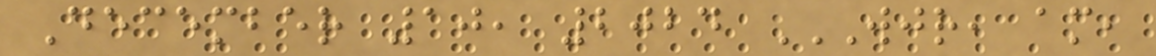December 10, 2024 WJR, AM,
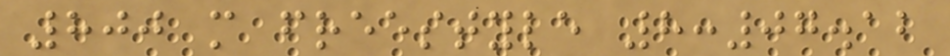800 m freestyle 8:07.12
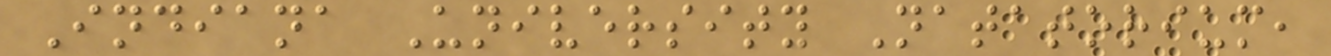Indiana University Natatorium,
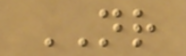NR
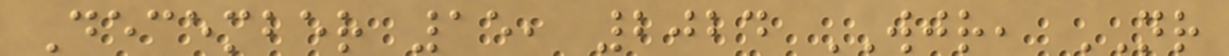December 15, 2024 WJR, NR
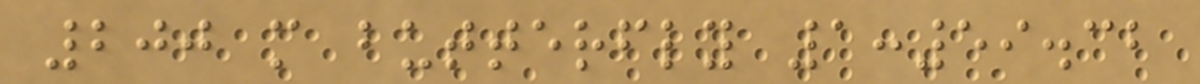200 m butterfly 1:59.32
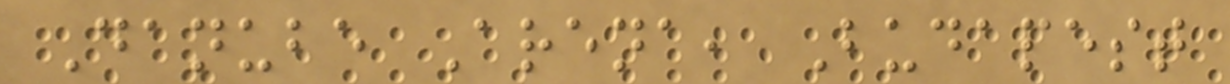Danube Arena, Budapest
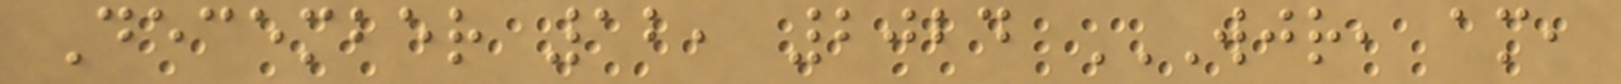December 12, 2024 WJR, AM,
